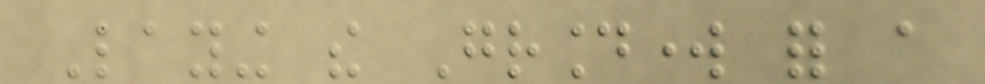Laying the Groundwork for a
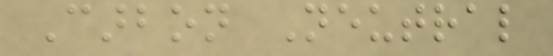Carbon Neutral
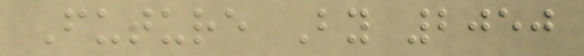Future By 2050
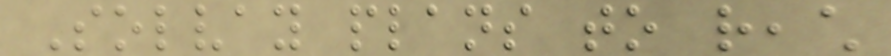Solvay plans to reach
